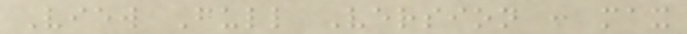View Full Version : max
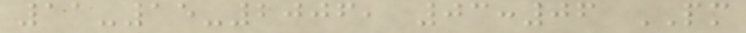11-15-2006, 03:06 PM
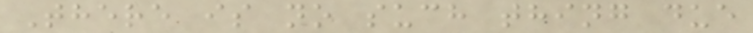There is no such thing due
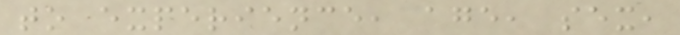to experience, age, sex,
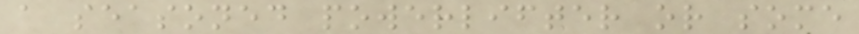a seasoned powerlifter or some
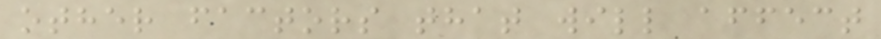other factors that will affect
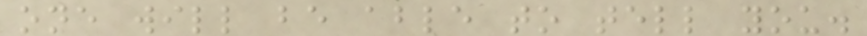one will be able to tell you.
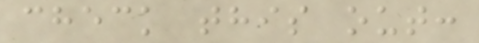check this out:
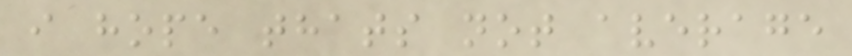i hope thats not average
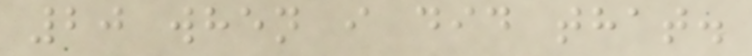20 when i did that.
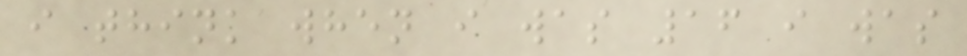i think when i was 16 i was
